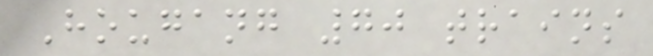Hougang 70 trains
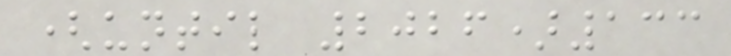(until 2026)133
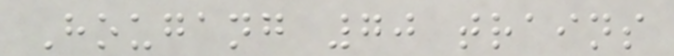Hougang 70 trains
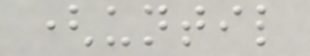(until
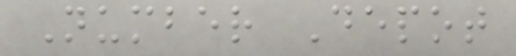Number Depot
